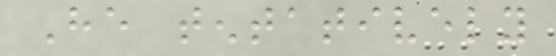He tentatively
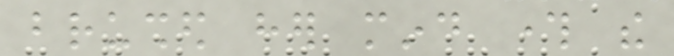brushed her mind through the
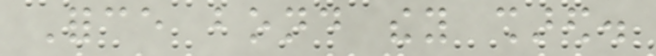Force bond they shared.
